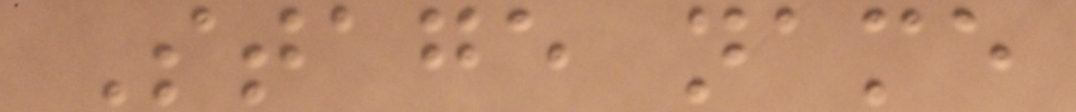Stage name
